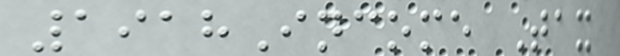1918Income Tax
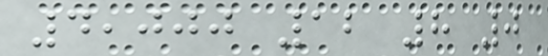4,000 12 8 0
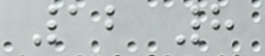12 8
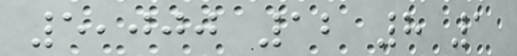5,000 12 8 1
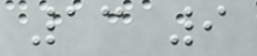13 9
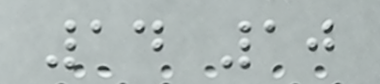14 10
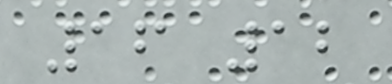16 12
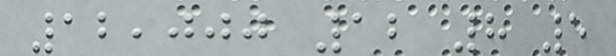12,000 12 8 5
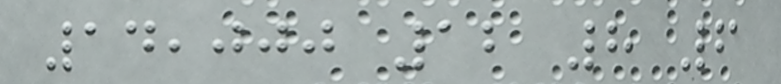14,000 12 8 6
